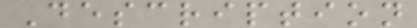Description
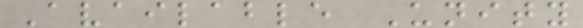Available Unity
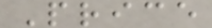Price
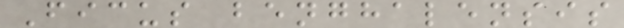Ficus benghalensis
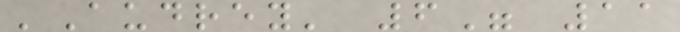'Audrey' 6" 11
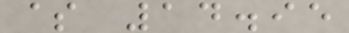$ 14.95
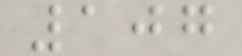107
